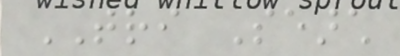TRI Search
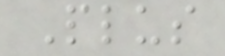Plus
